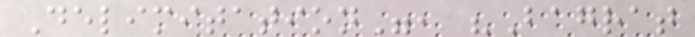Delimitation", "Bagrat
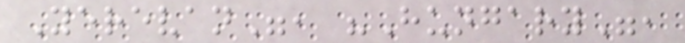Yerevan", "Hungary",
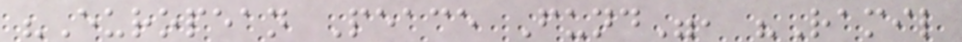"European Peace Fund", "Ramil
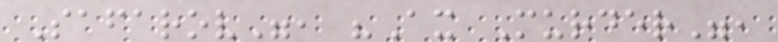Safarov", "Ax Murder",
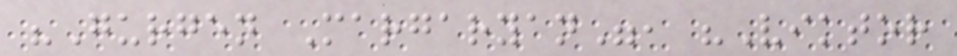"Gurgen Margaryan", "Viktor
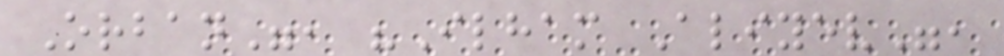Orban", "Ilham Aliyev",
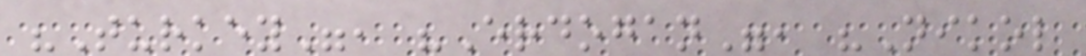"Turkey", "Erdogan", "Nikol
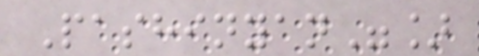Pashinyan"]
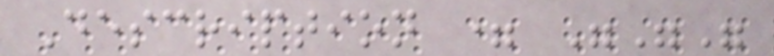Description = """
